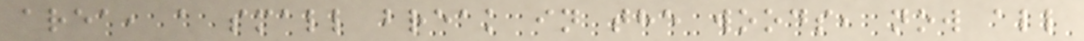area, a small break in the woods, now all
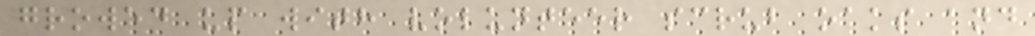growed up with volunteer scrub oaks and
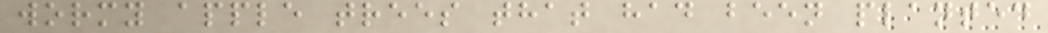wormy apple trees that had been planted
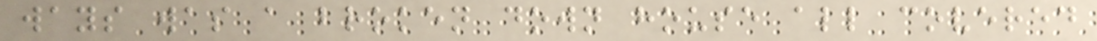ways was a broken down house all covered
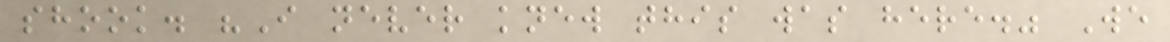shook. "I never knew this was here." We
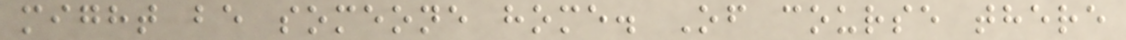might be someone home. Of course there
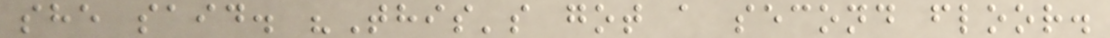she said. "This's got a second floor.
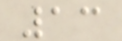13
